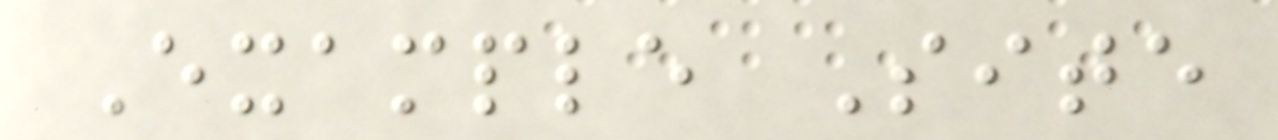Example Site
